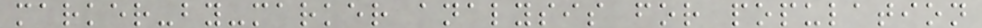marker-by-marker analysis for population
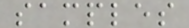samples
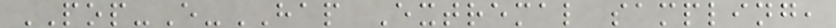POP-E-HAP Extremal sampling,
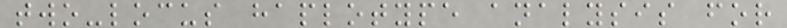two-locus haplotype analysis for
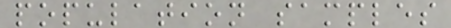population samples
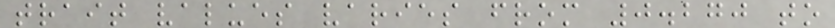trait values varies from 0.270 to
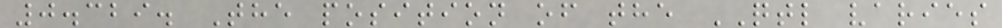0.329. The position of the QTL varies
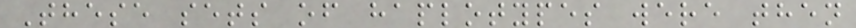These sets of haplotypes were then
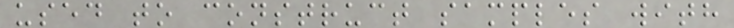used to construct samples with
